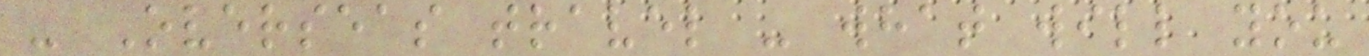- Overseas travel - what will you
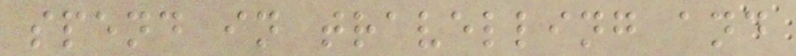spend in travelling and
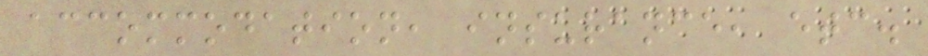accommodation, insurance, etc.
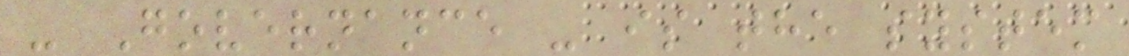- Governance - is the system
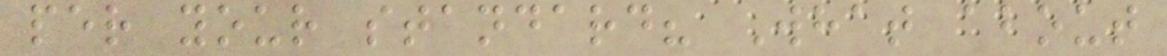per your standard? What about
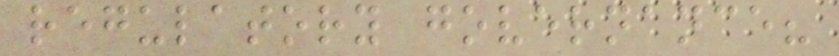regulatory governance?
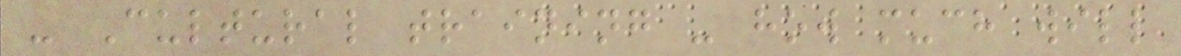- Cultural training - how much will
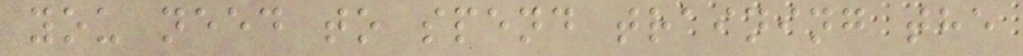you need to spend training the
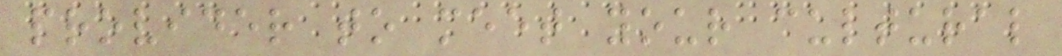provider to meet your cultural
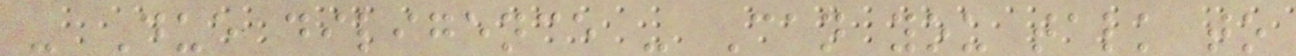- Due diligence - Can you talk to
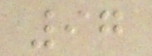97
